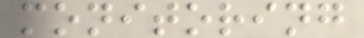monitoring
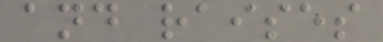and raises
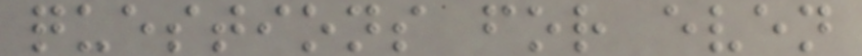questions for even
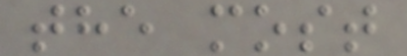the most
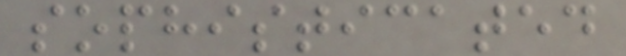sophisticated
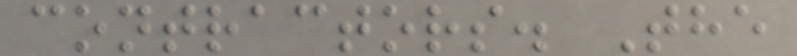contractors. The
